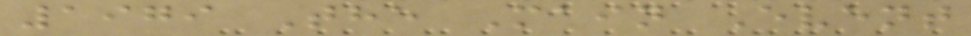1979 The Main Event
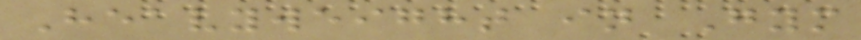Heavyweight in Gym
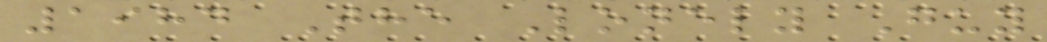1984 The Lonely Guy
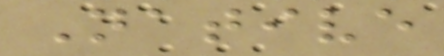Native
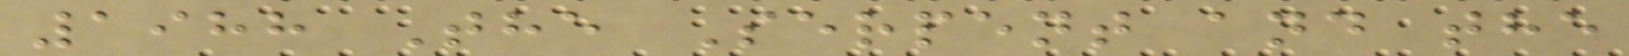1988 The Serpent and the
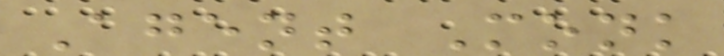Agent Monk
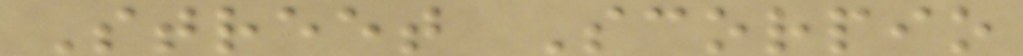Street Scorpio
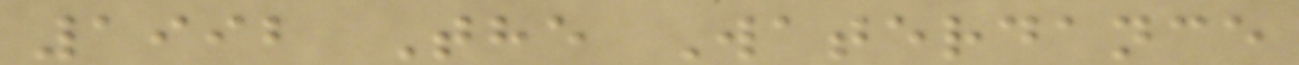1992 The Waterdance
